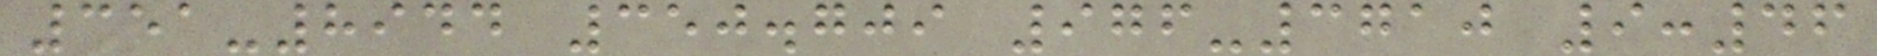351-8944 350.709 976-3710 9:46
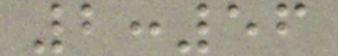2:56
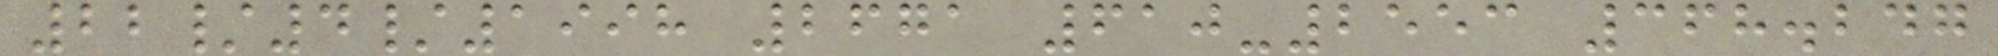22/4/1998 2671 610-2553 368.247
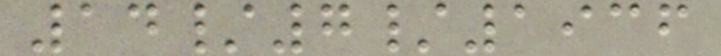14/7/1936
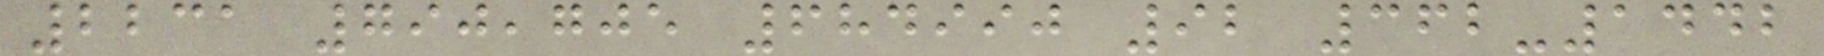2231 790,705 684990 92 362-1442
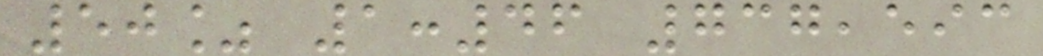50% 1:46 737,593
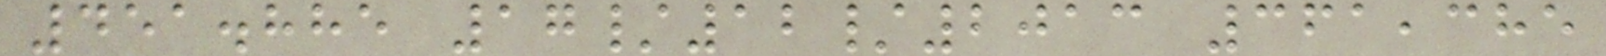451.885 17/12/2013 361,385
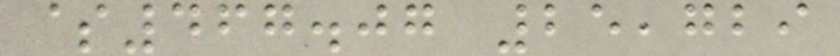$467.07 25,729
